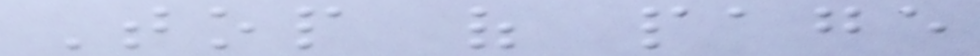Top of page
